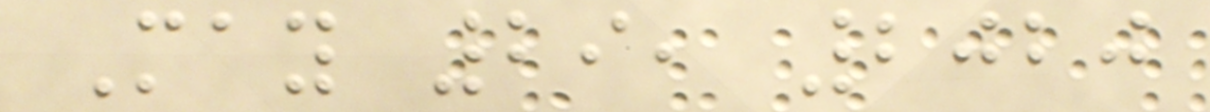May 29, 2020
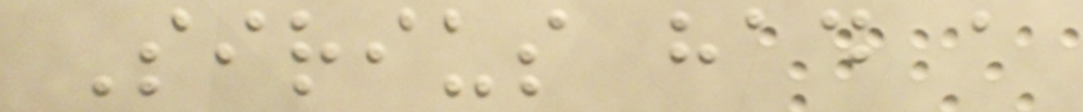Sirius had a
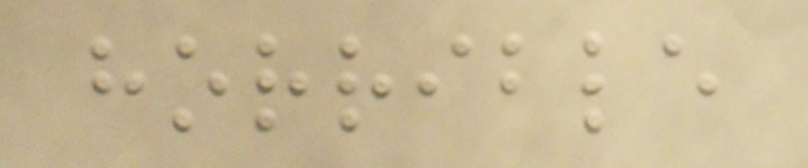horrible
